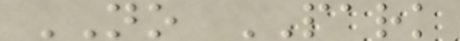NO PARK
